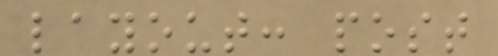layout: post
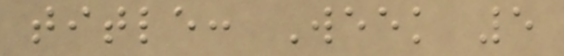title: Week 5
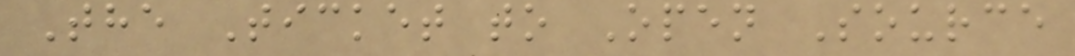The Ticket to Open Source
